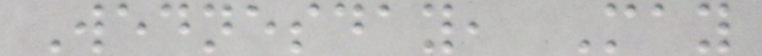Wednesday, May
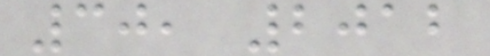30, 2012
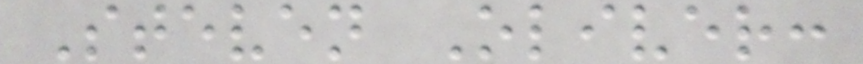Steven Oliver:
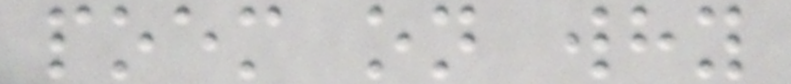poem on why
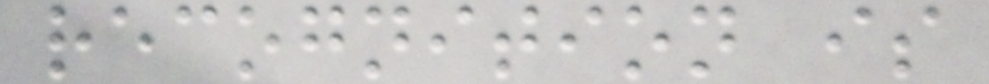recognition is
